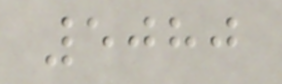5080
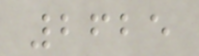2625
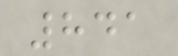841
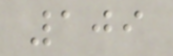109
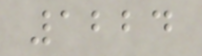1224
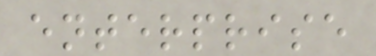enterprise
